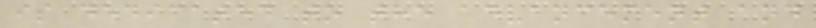is dedicated to the advancement and
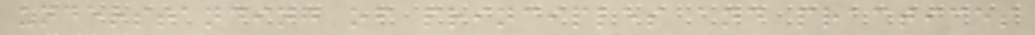understanding of principles and practices
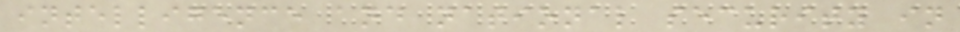intelligence and national security in
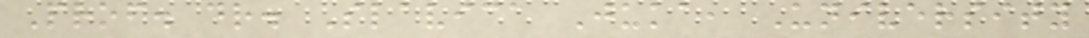Prof. dr. Slavica Juka, University
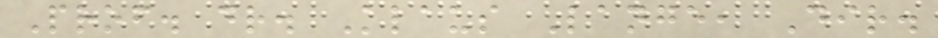Prof. dr. Klaus Lange, Dir.
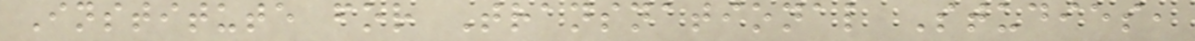Institute for Transnational Studies,
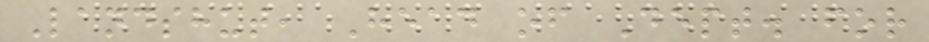Landshut, Head of Dept. for
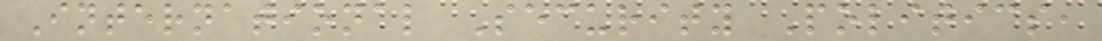International Security Politics,
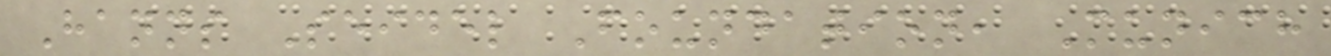Hanns Seidel Foundation, Munich
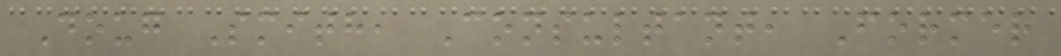Doug Smith, Consultant, Former
